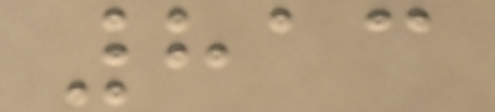813
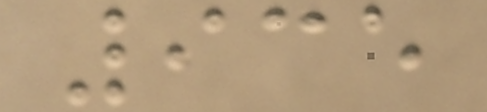935
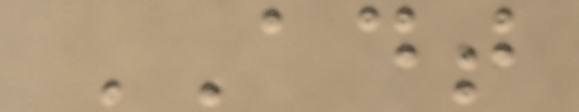ADT
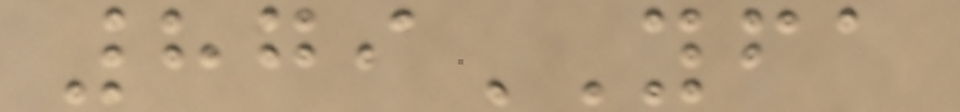879YFA
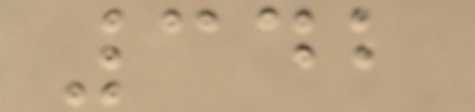342
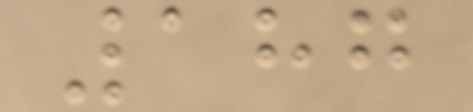187
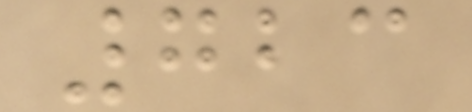723
